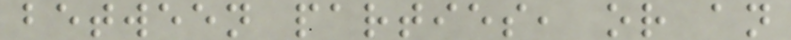between parties, or an
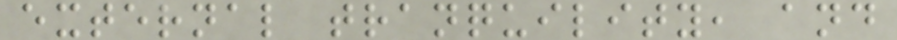external tranquility, and
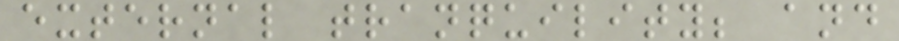external tranquility; and
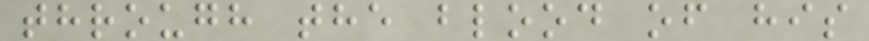through the blood of his
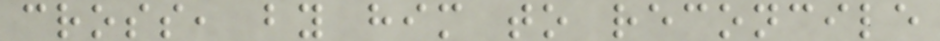cross, by him to reconcile
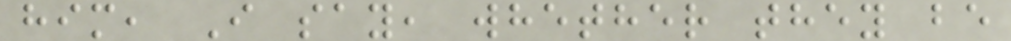him, I say, whether they be
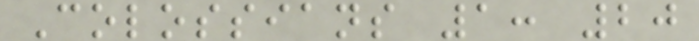Colossians 1: 20
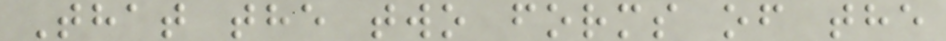That the two forms of the
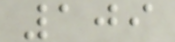109
